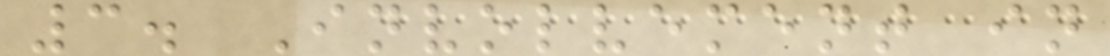3. Involvement in
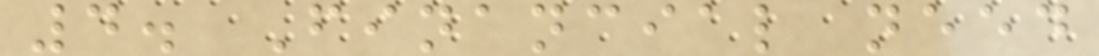4. Financial need
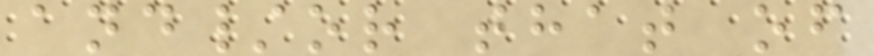and/or that of
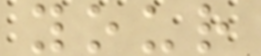your
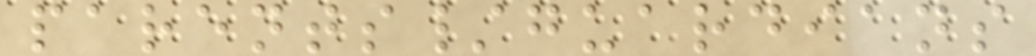parents/guardians
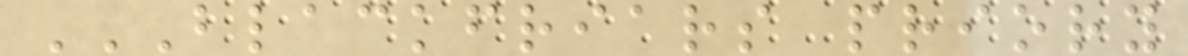BLACKFRIARS PRIORY
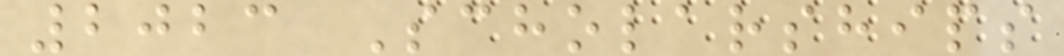2023 Scholarships
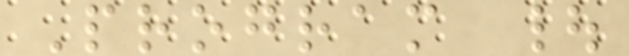Program |
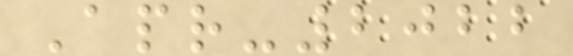Apr-2022
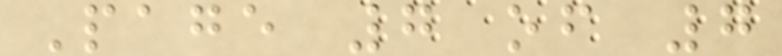Page 7 of 7
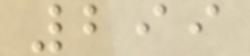299
